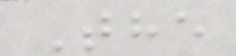The
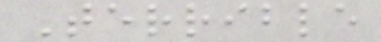Terrible
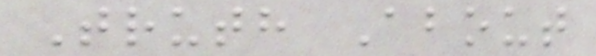Truth About
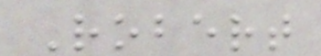Robert
